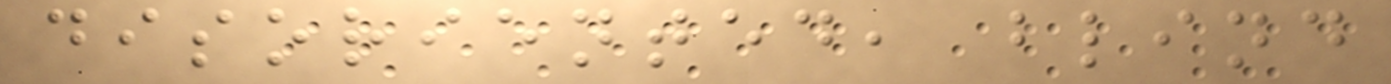disoriented, blind
